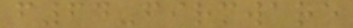f64-firmware
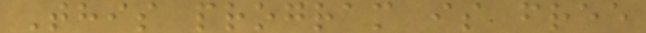This program is free
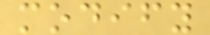modify
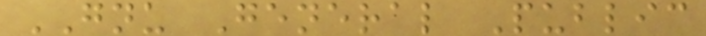GNU General Public
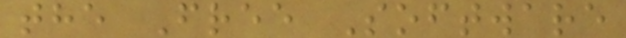the Free Software
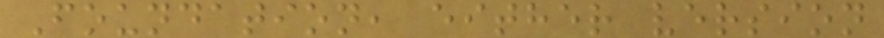Foundation, either version
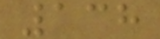138
